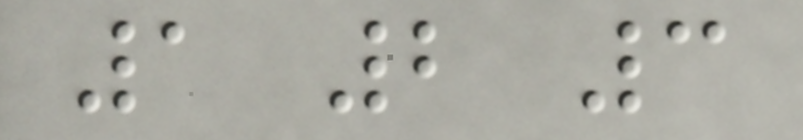1 2 3
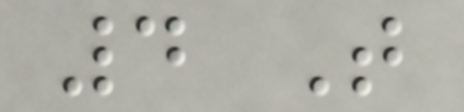4 T
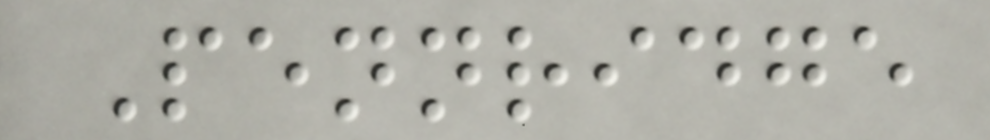Pennridge
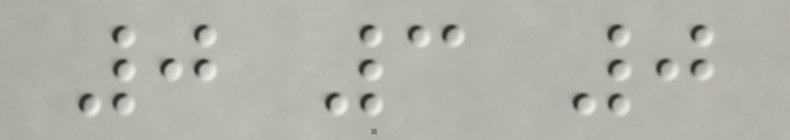0 3 0
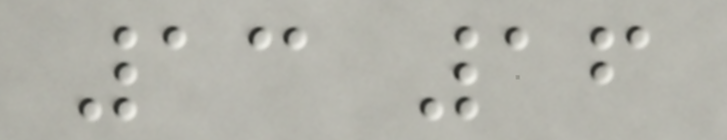13 16
